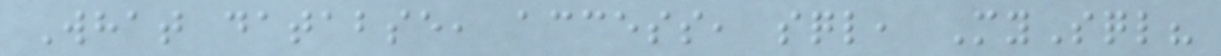What databse, access, sql, MySql?
